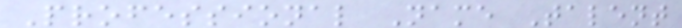Professional Name Talent
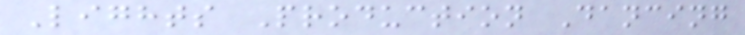Lights Production Dancing
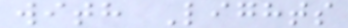with Lights
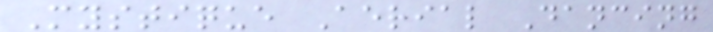Mystique Aerial Dancing
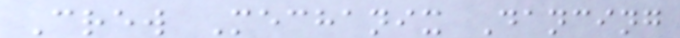Crew Mechanix Dancing
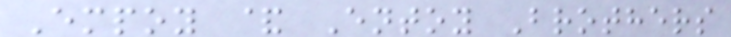Empoy & Entoy Brothers
